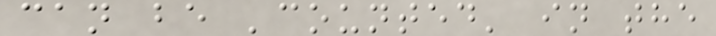can be 'counted' in the
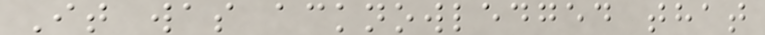It was acknowledged that
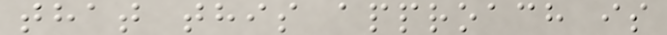that this approach is
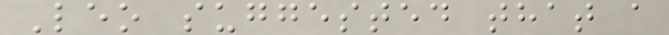Leo suggested that a
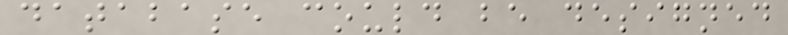database could be designed
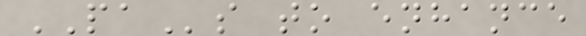PAs to enhance
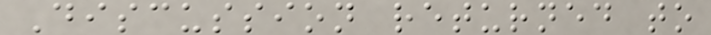Discussion returned to
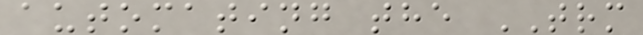automating the TRM
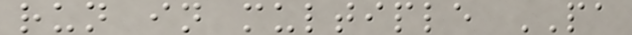run in multiple PA
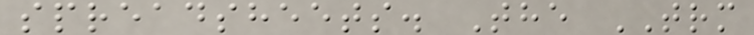spreadsheets. The TRM
